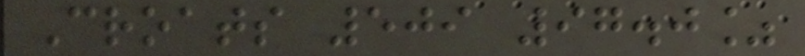Croats 509 97.0%
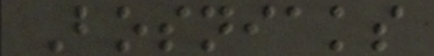Bosniaks
